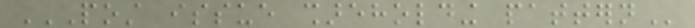POST ISSUE SHAREHOLDING PATTERN
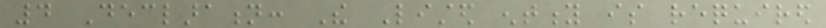4 Declaration: The Listed entity is required
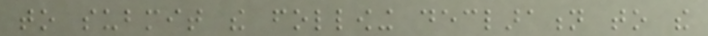to submit the following declaration to the
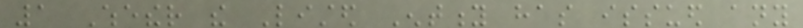1 Whether the Listed Entity has issued any
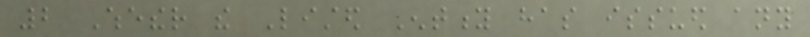2 Whether the Listed Entity has issued any
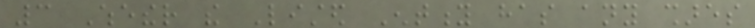3 Whether the Listed Entity has any shares
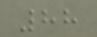88
